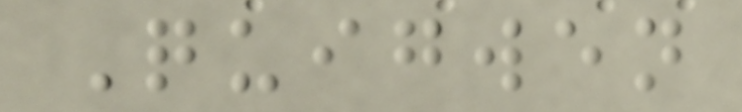Quigwen
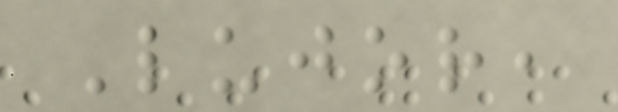Lujor,
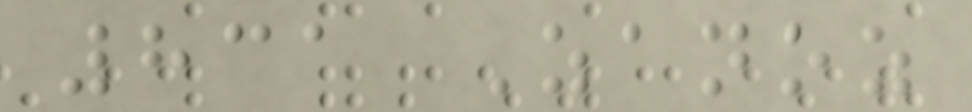831 Zanoz
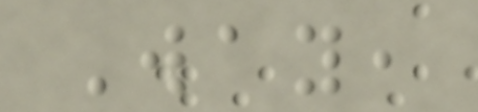Way,
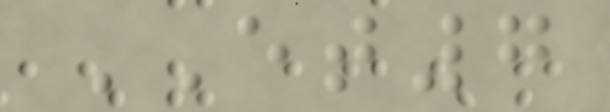ET7
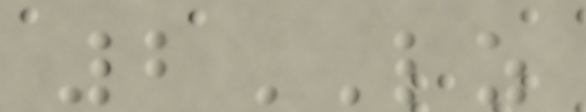2LZ
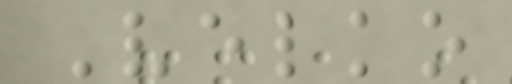Velko
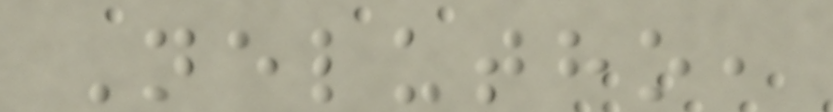Nelutho,
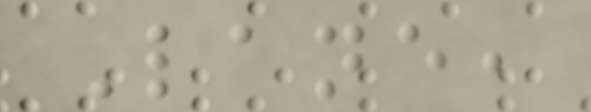Lane,
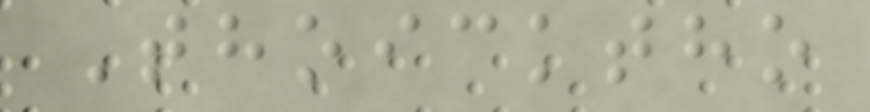Thoicktho
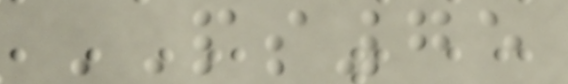PS75
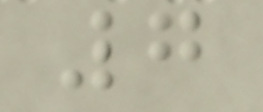7
